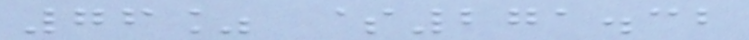76% $271.32
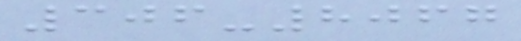306-8067
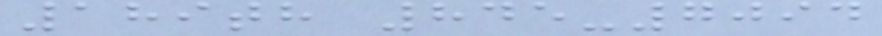189th 845-7094
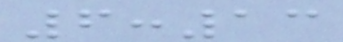6:13
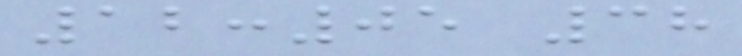12:05 38
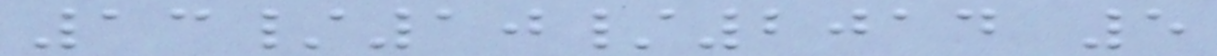13/10/2014 5
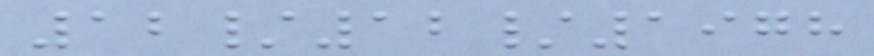12/12/1978
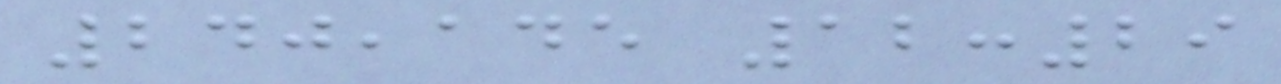240,145 12:29
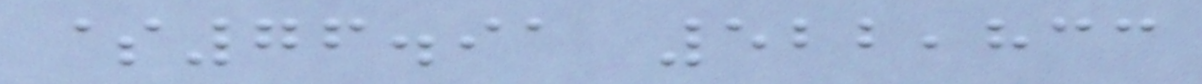$76.91 522,833
